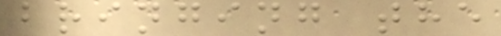bringing the
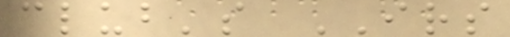club's IRS
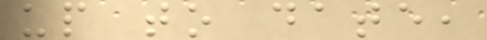up to date,
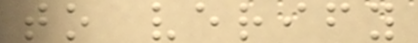to verify
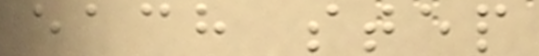each step
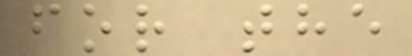for the
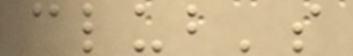club's
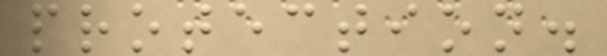protection.
